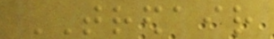TREDAIR
